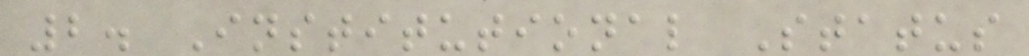2. Institutional Status
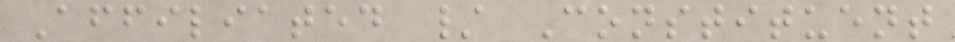Affiliated / Constituent
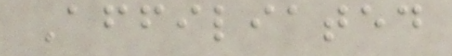Affiliated
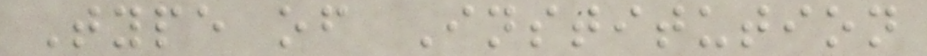Type of Institution
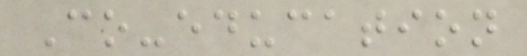Co-education
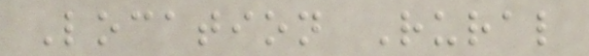Location Rural
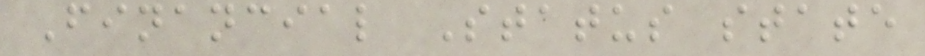Financial Status state
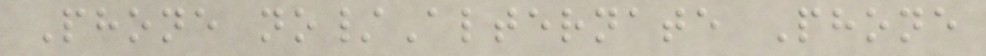Phone no/Alternate Phone
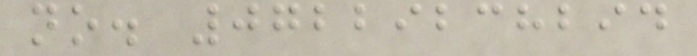no. 07229238294
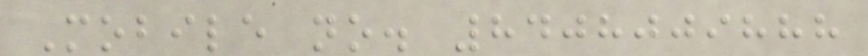Mobile no. 8408009888
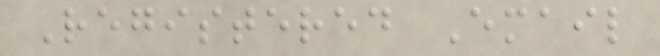Registered Email
